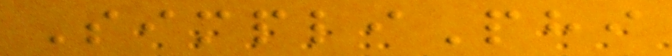SimpliPhi
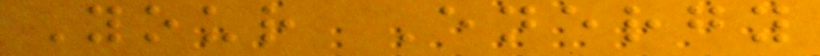Your Energy
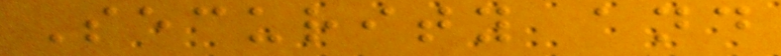Security and
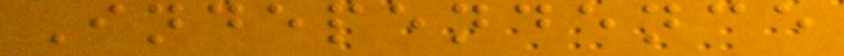Independence
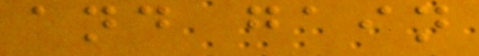and gain
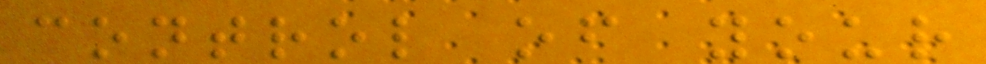control of your
